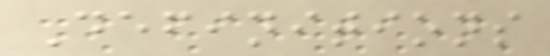Definitions
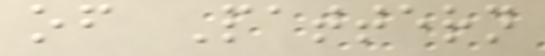of Pattern
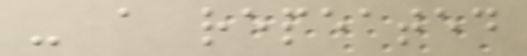- a repeated
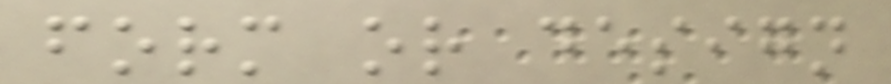form or design
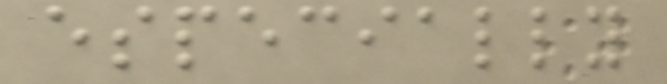especially
